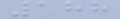188
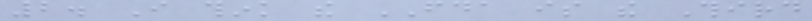2. I think the FDA is the Third
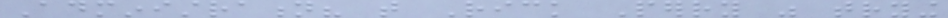Administration? that Rick Perry was trying
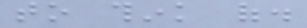to think of.
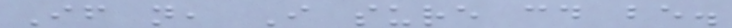If not, I sure could be.
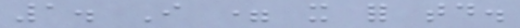1. I = it for today.
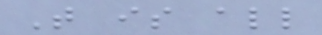That is all
